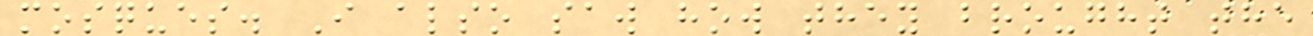mosques. I also saw how they brought the
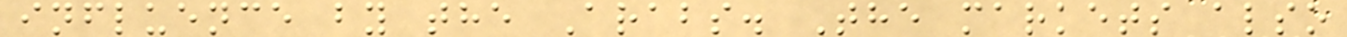influence by the Arabs. The markets also
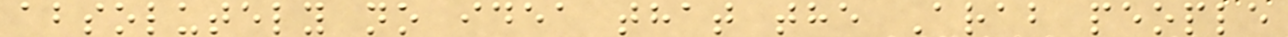absolutely no idea that the Arab people
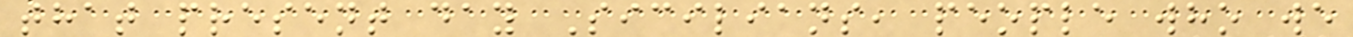that present day Sicilians, people who we
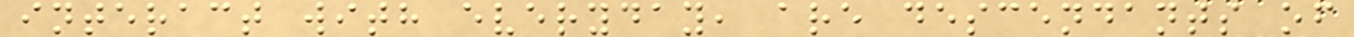interact with everyday, are descendants of
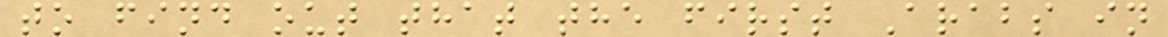to find out that the first Arabs in
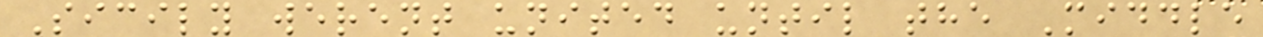Sicily werent united until the Middle
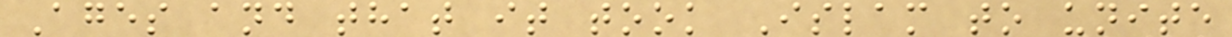Ages and that it took Islam to unite
